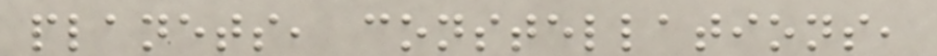planets, constellations,
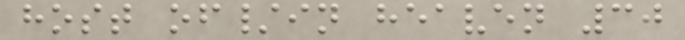host of/in heaven 30
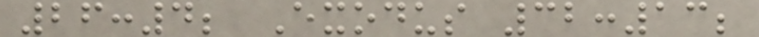26:4; Exodus 32:13;
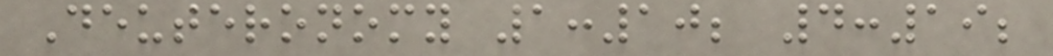Deuteronomy 1:10; 4:19;
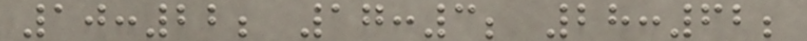10:22; 17:3; 28:62;
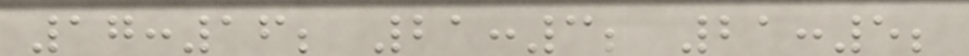17:16; 21:3; 21:5;
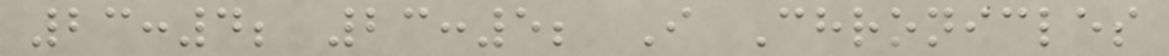23:4; 23:5; I Chronicles
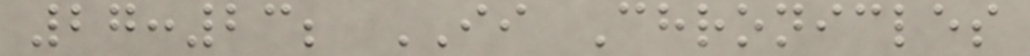27:23; II Chronicles
